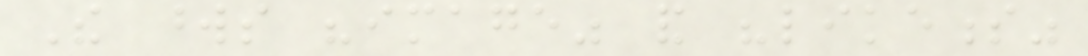The words "image" and "likeness"
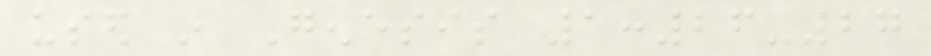used in Genesis 1:26-27
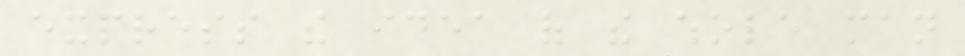express the idea of the whole man
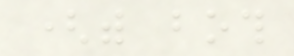(with both
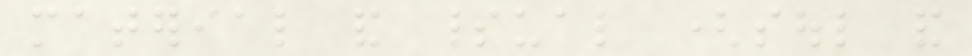material and spiritual (soul and
